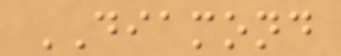DIAMOND
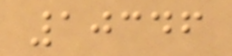10346
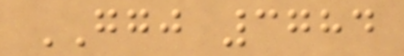GGJ 3784
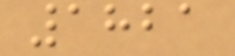1821
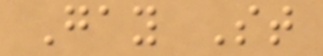Gay St
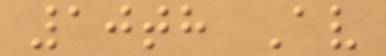10th Av
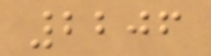2206
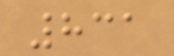831
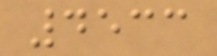4533
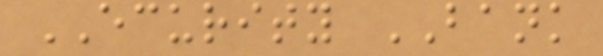ECURITY BANK
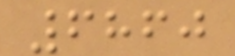6860
